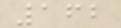162
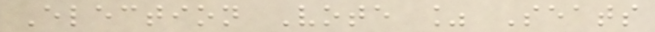Election Vote % Seats
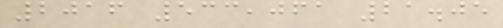2016 533,061 21.05
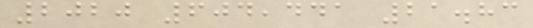2020 604,441 21.83
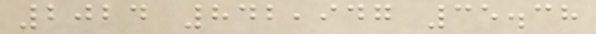2024 842,947 35.38
